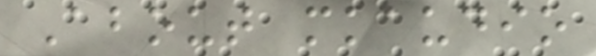About mkaudio
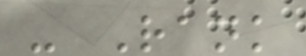- Rank
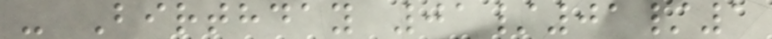- Birthday 01/01/1
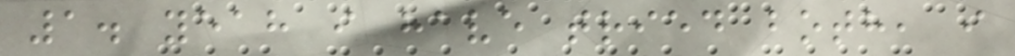1. yeah i have tried both, i
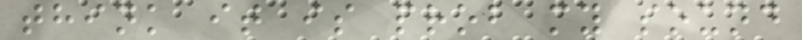think it is prob my sound
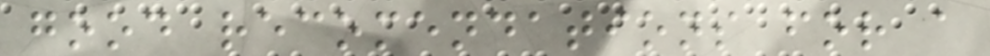good recomendations for a
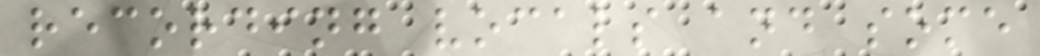recording vocals and some
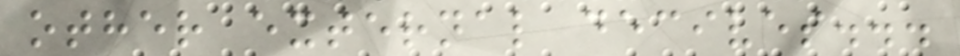other external decives...
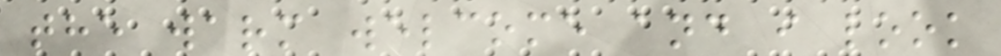the warm welcome and i look
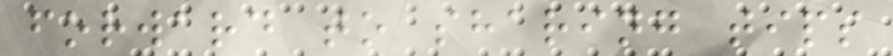forward to sharing tips
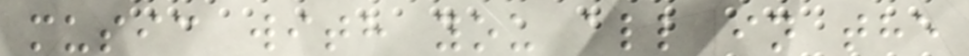music with you all in the
